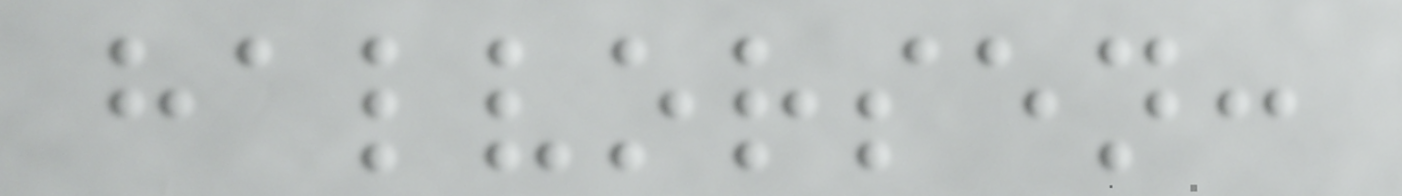halvorsen:
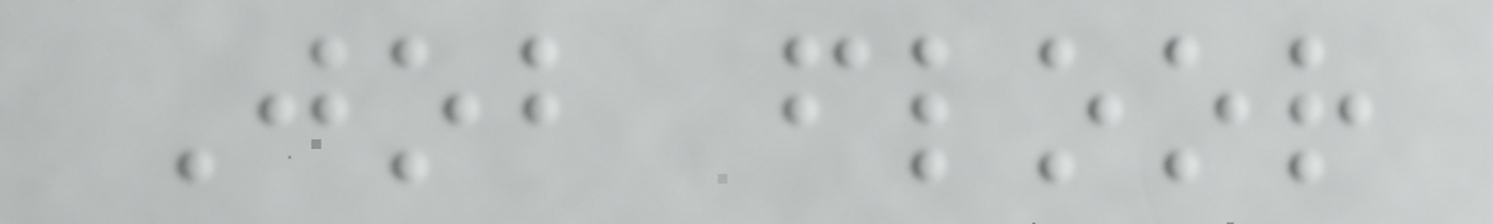Job floor
